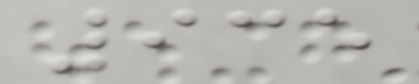935
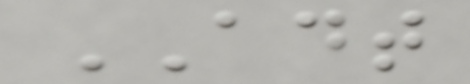ADT
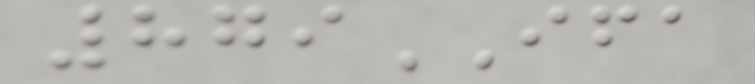879IFA
